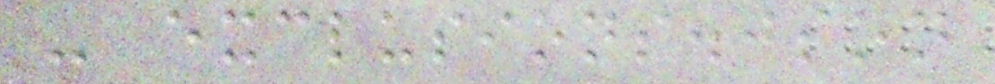- exclusions.json
